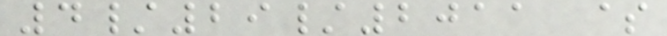4/29/2011 $
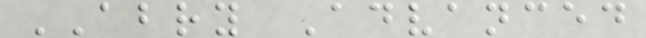ABRY Advanced
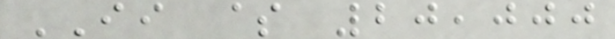II $ 20,000
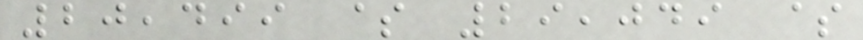20,499 $ 29,049 $
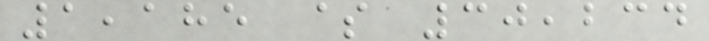1,185 $ 30,234
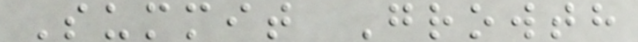Summit Growth
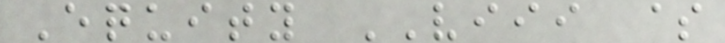Equity VIII $
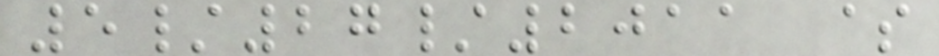5/27/2011 $
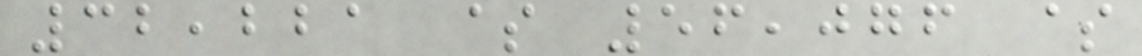32,221 $ 56,076 $
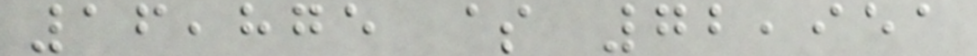16,875 $ 72,951
